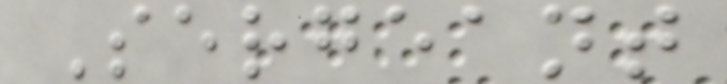Sergeant
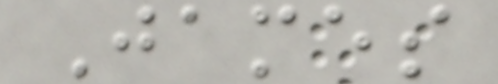James
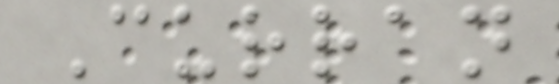Curran
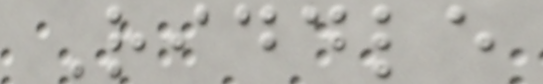Riddle
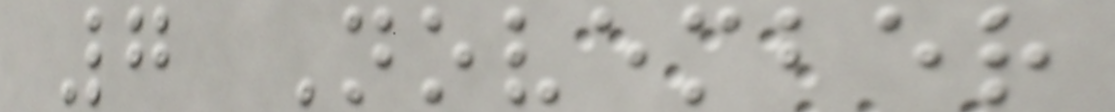7 November
